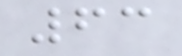63
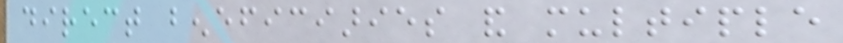direct beneficiaries and multiple
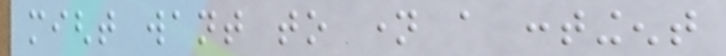might want to name a contingent
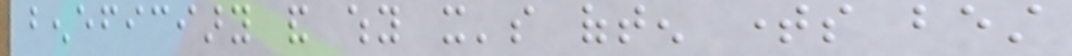beneficiary and why it's often times best
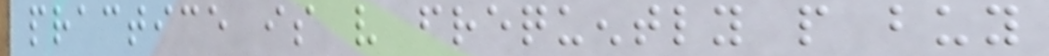practice is very frequently people buy
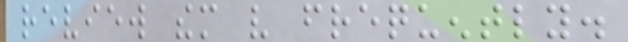review them very frequently.
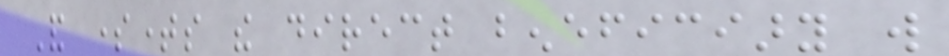And sometimes the direct beneficiary will
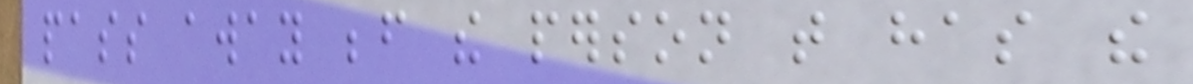pass away before the person that has the
